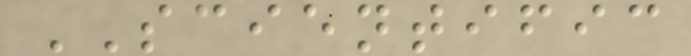SCIENTIFIC
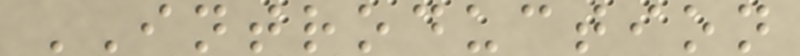INTRODUCTION
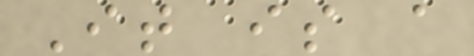It is a
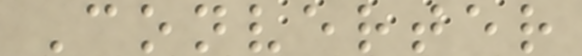Converter
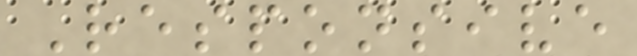Responsive
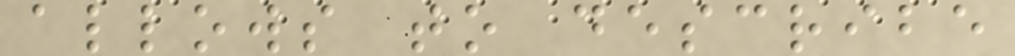allows to describe
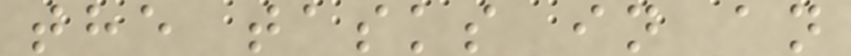the tasks in an
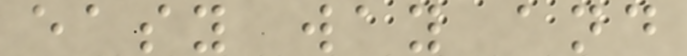easy way and
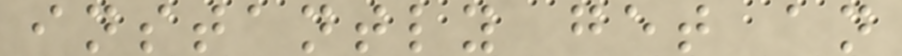instantly get an
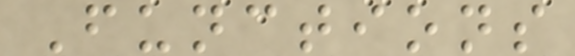Functions
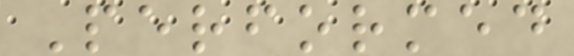Performed
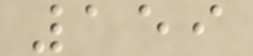159
